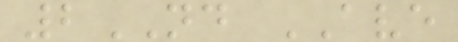2ND AVE
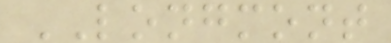LONGMONT
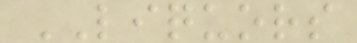LIQUORS
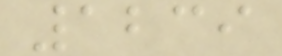1239
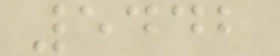5442
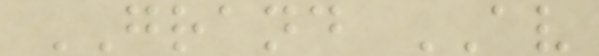GRAND AV
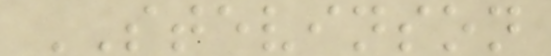STEVINSON
